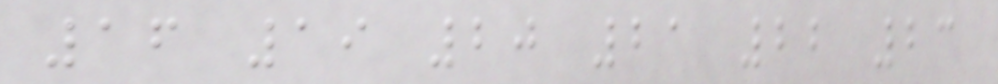16 19 20 21 22 23
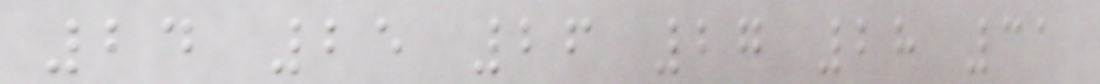24 25 26 27 28 31
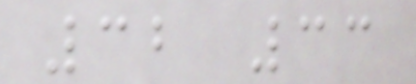32 33
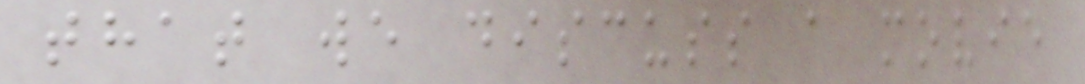that we discuss a movie
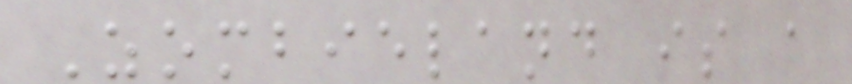Zombieland is a
